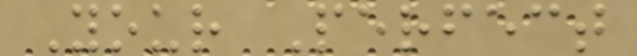Your Perfect
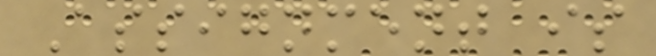Assignment is
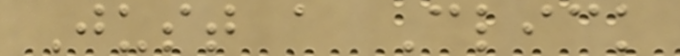Just a Click
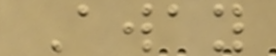Away
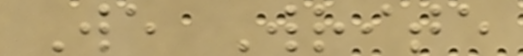We Write
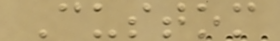Custom
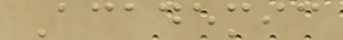Academic
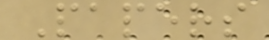Papers
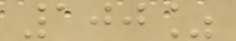100%
